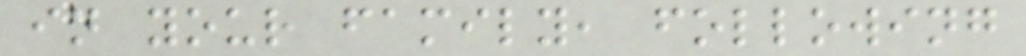in your family, following
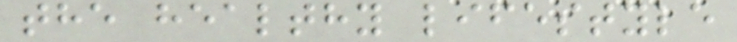the healthy lifestyle
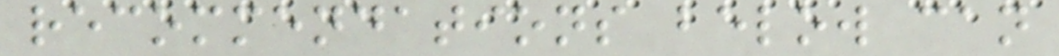recommendations below can
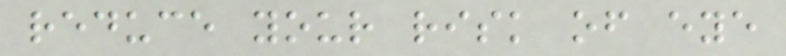reduce your risk of eye
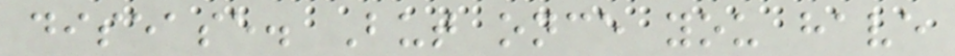disease. But once you have
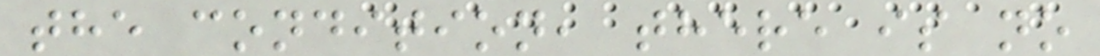the condition, there is no
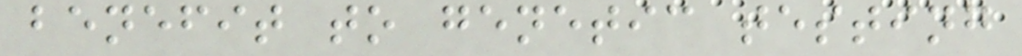benefit to genetic testing
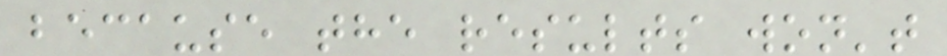because the results won't
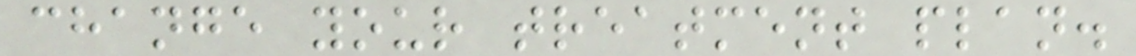change your treatment plan.
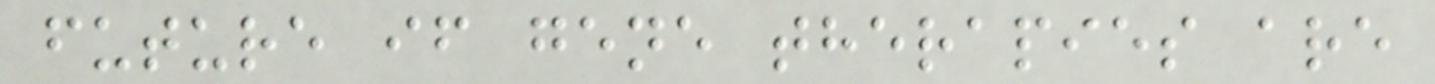future if gene therapies are
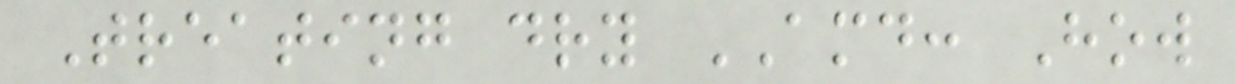Treating dry AMD: How
